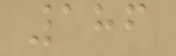186
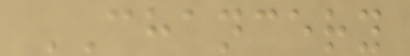CHANCERY
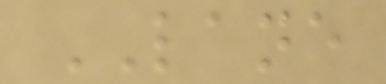LANE
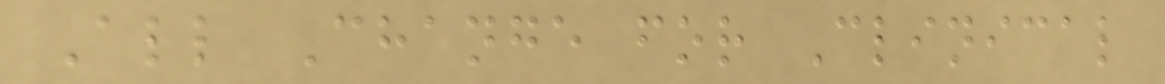All Change for Clinical
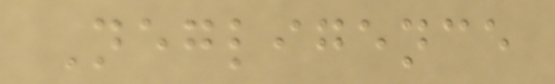Negligence
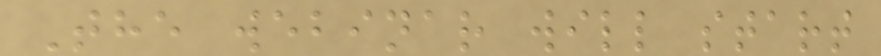The webinar will start
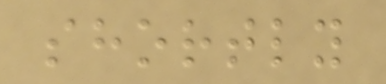shortly
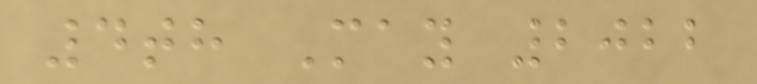4th May 2022
